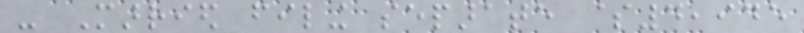- Married filing separate $4,945
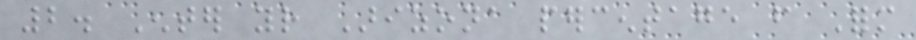2. Enter your Arizona percentage from Form
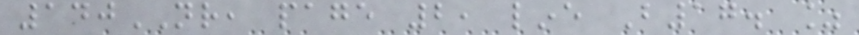140NR, page 2, line B17. %
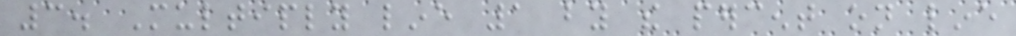3. Multiply line 1 by the percent on line
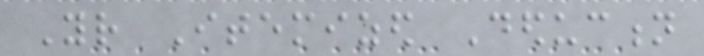Your Itemized Deduction
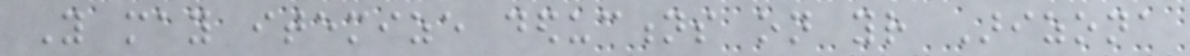You may itemize deductions on your Arizona
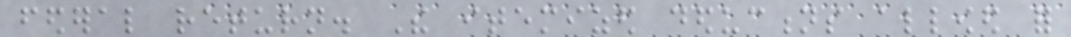federal return. The itemized deductions allowed for
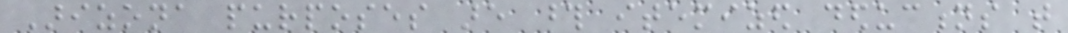Arizona purposes are those itemized deductions that
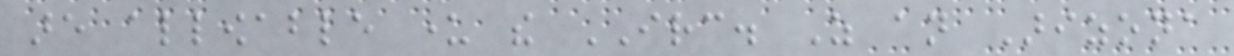are allowable under the IRC. As an Arizona
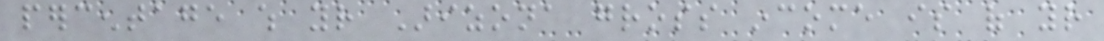percentage which your Arizona gross income is of your
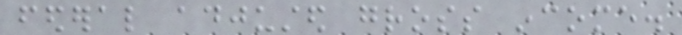federal adjusted gross income.
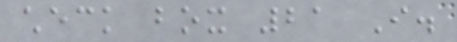check box 21 I.
